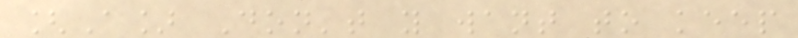[A] Don't you want to keep
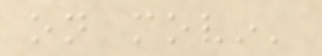on movin'
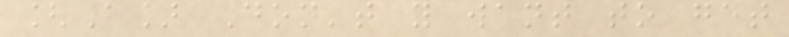[A] Don't you want to get
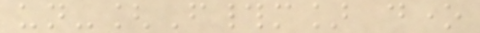un-[F#m] done
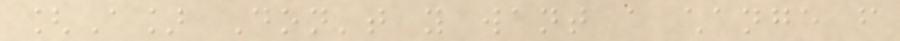[A] Don't you want a change from
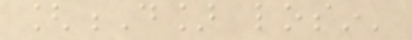[D] losin'
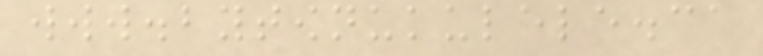www.bytownukulele.ca
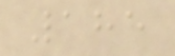185
